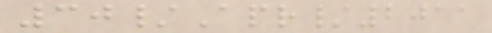30/Apr/2011
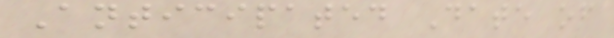Anticipated Date of
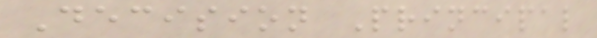Decision Principal
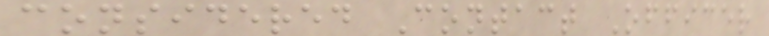considered Contact Officer
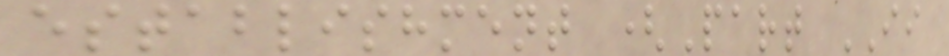establishment (Part II
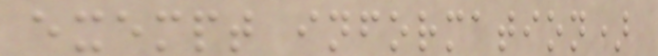exempt information)
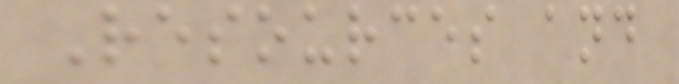Resources and
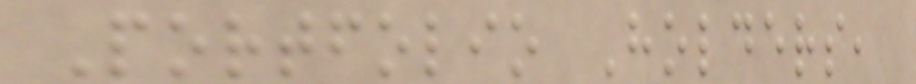Portfolio Holders,
